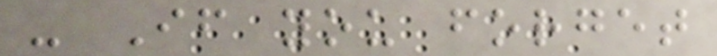- If you forget
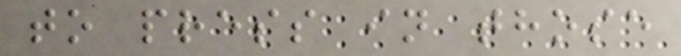to press in those
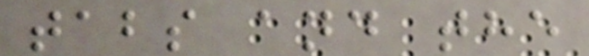tabs and the
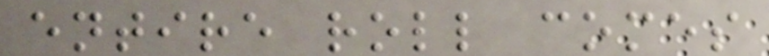entire roll comes
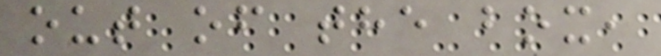out of the box,
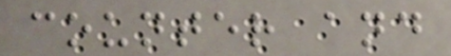counter and
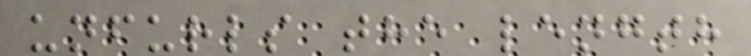unfurls the length
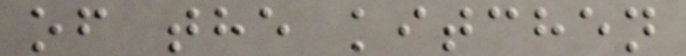of the kitchen
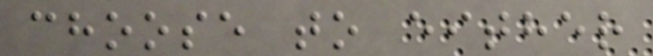choose to either
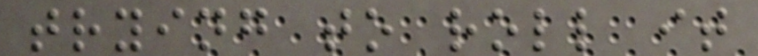trying to roll it
